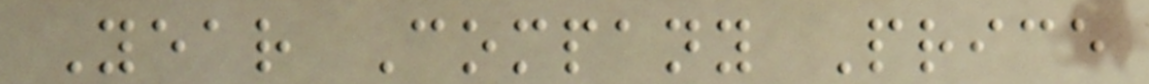Year Company Price
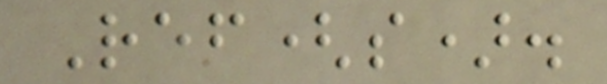Ref(s).
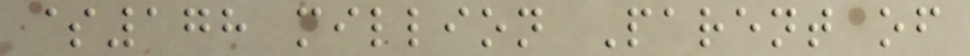$178 million Parent of
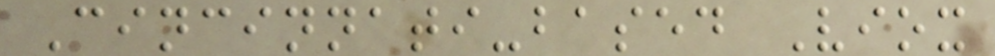Cincinnati-based Viox
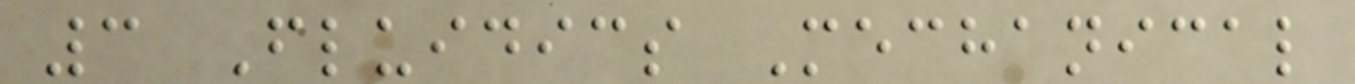3 Fluidics Mechanical
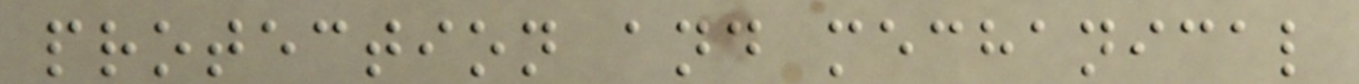protection and mechanical
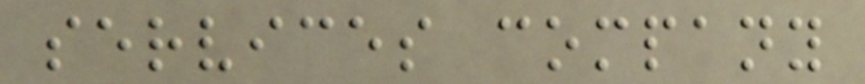services company
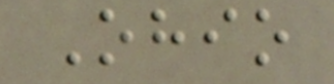Ohio
